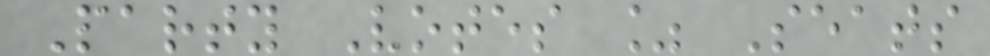Party Votes % Seats
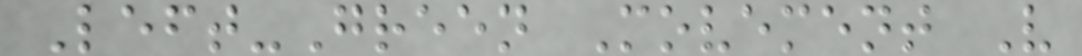Left-Green Movement V
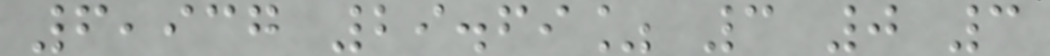6,937 29.69% 3 0 3
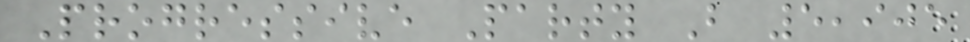Progressive Party B 5,905
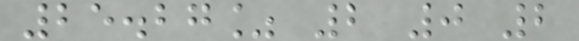25.27% 2 0 2
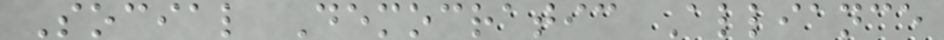Social Democratic Alliance
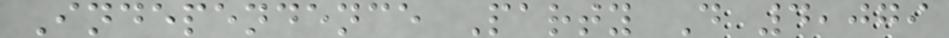Independence Party D 4,079
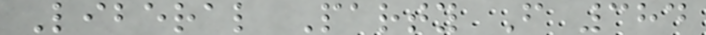Liberal Party F 384
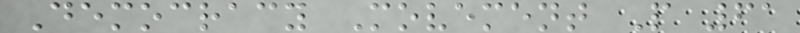Democracy Movement P 61
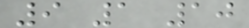9 1 10
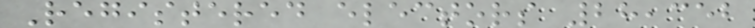Registered electors 28,352
